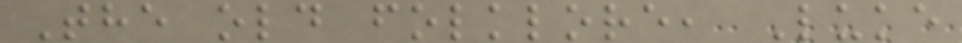The old folklore, Luke
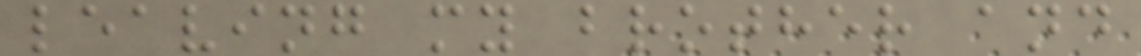leaving my brother and
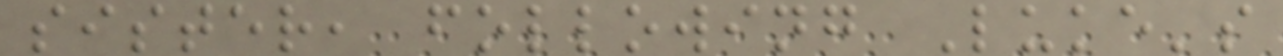sister, following Luke's
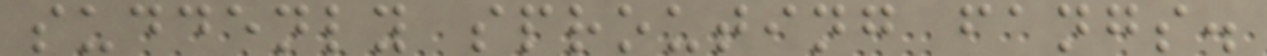suddenly sprouting fangs.
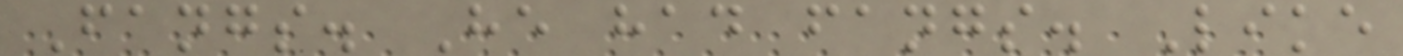Fangs. He had fangs. Like
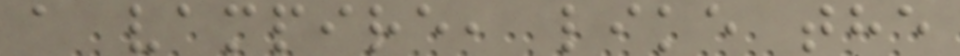a vampire, like the
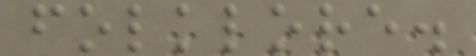folklore.
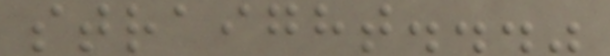straight..."
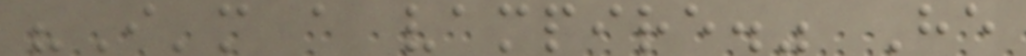"I'm a vampire." He
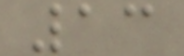13
